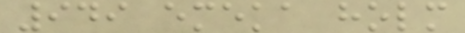949 emeka holm
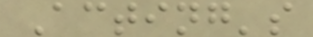Acting's
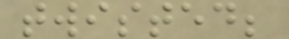twisted;
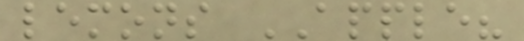lemons APPLE?
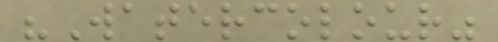"Watercolour"
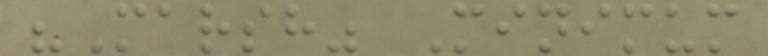"Marsh" Minimum
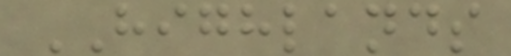HIGHLANDS
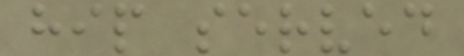hip served
